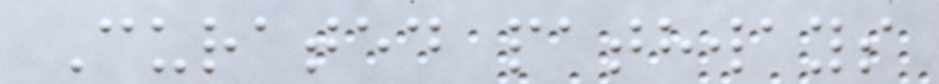Curated pathways
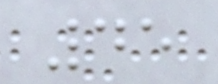45
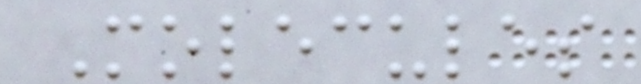Molecules
